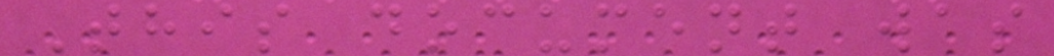This document was
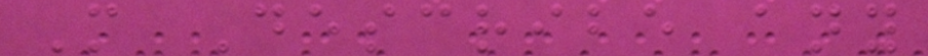M Describe any
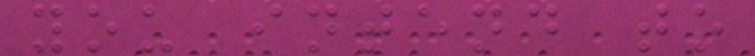you intend to
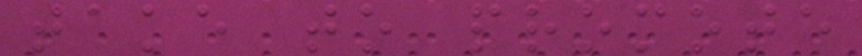take to promote
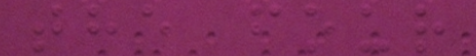the four
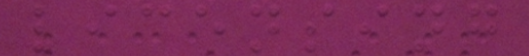licensing
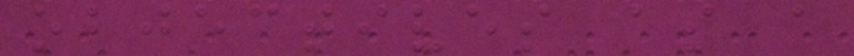objectives as a
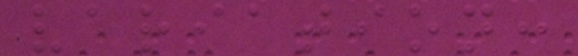variation:
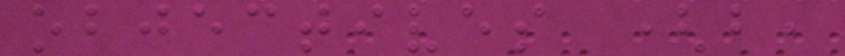objectives (b,
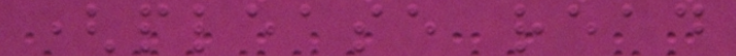(please read
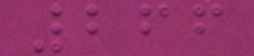266
